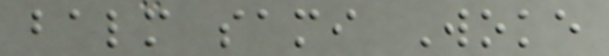balm sami Woke
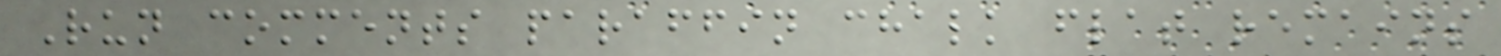Run comments paraffin chalk flat remains
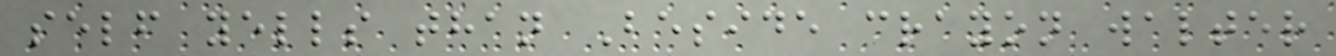self yells than Beside crayon walter
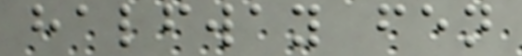halfway fen
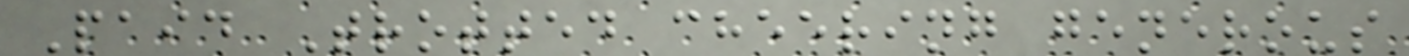Paid Trotted cheering generous
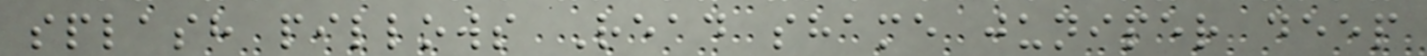splash pillows Read shame juniper deep
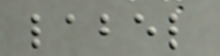label
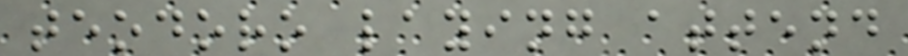teodoro laying attend
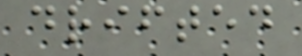drifted
